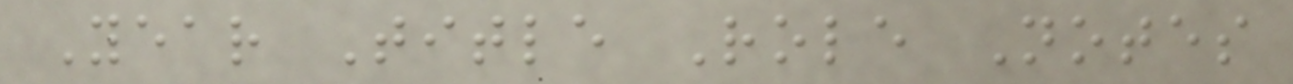Year Title Role Notes
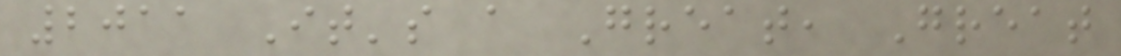2011 It's a Great, Great
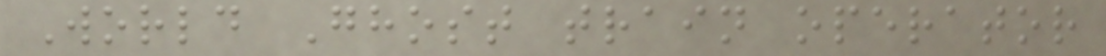World Ghost train operator
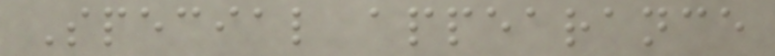Special appearance
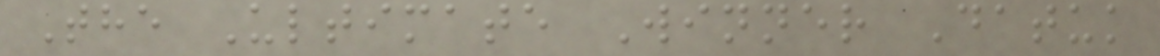The Ultimate Winner Datuk
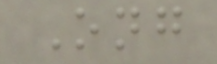Ong
